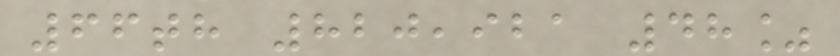66th 820,921 48%
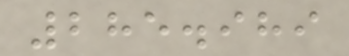285.989
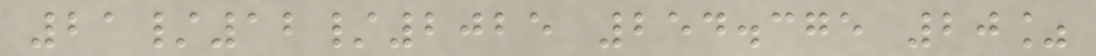21/12/2025 254.375 20%
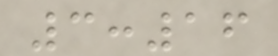3:16
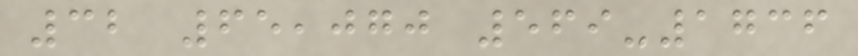32 65,070 569-1736
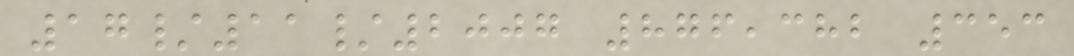17/11/2007 876,382 353
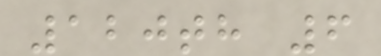120th 6
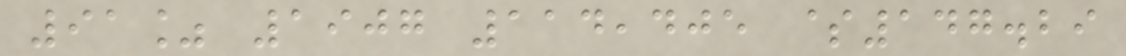91% 1907 114,405 $147.29
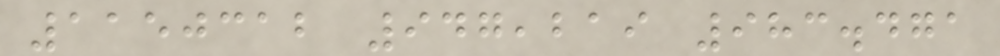1150312 947,219 983.471
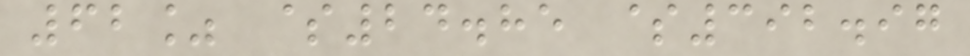62% $24.85 $392.97
